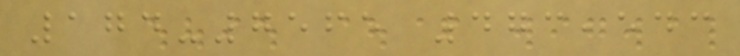174-7565 473,543
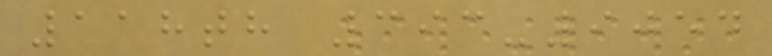118th 393-9054
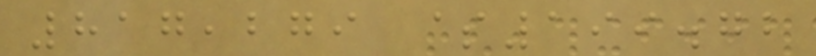817,279 $199.72
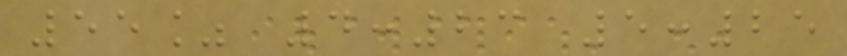55% 4:23 5:25
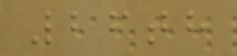26th
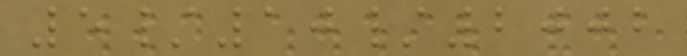5/10/2002
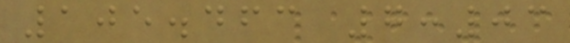105.463 7:03
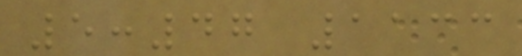5:47 1133
